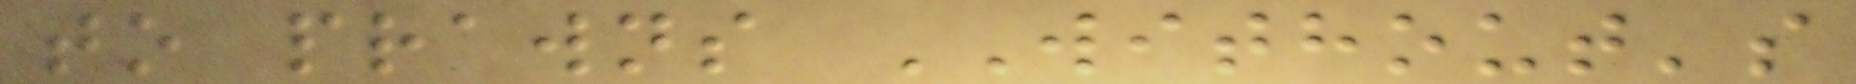to prawns WITHOUT's
